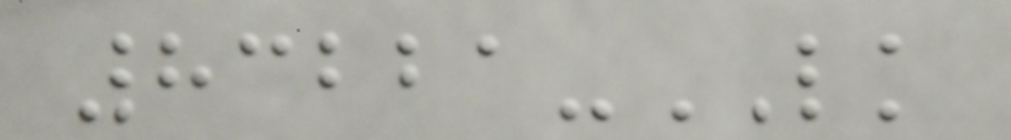83221-LK
